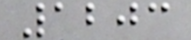1203
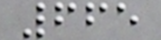665
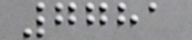7781
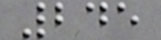245
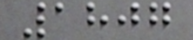1807
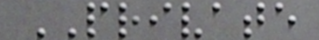PRIVATE
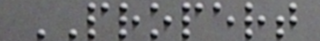PROPERT
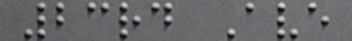23rd Ave
